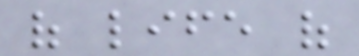of life of
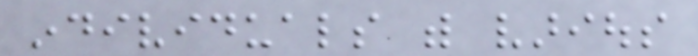individuals with various
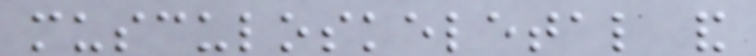musculoskeletal and
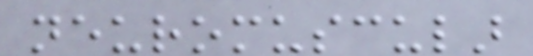neuromuscular
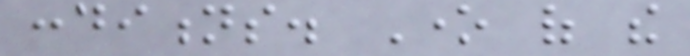conditions. One of the
